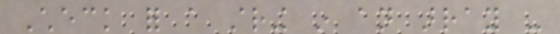Check for a string in an array -
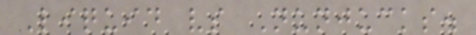Liquid vs Nunjucks.
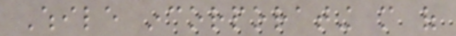While incorporating more of
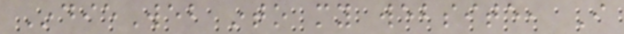IndieWeb into my website, I
